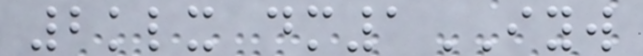2klx dm1IYW
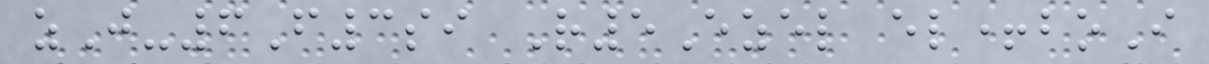zJ-6F3si R5Ezel el+boI
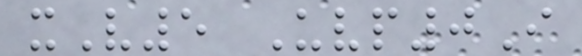xV5 Uvp0I
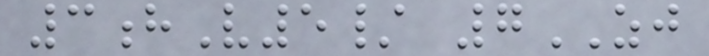3hV5/ 7ZJ
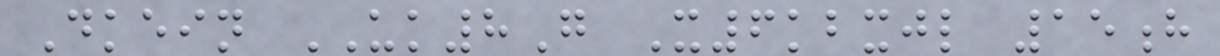Dkein UK8G X6kbxjl 15h
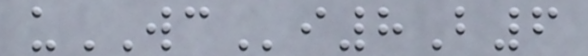uWCi8B6
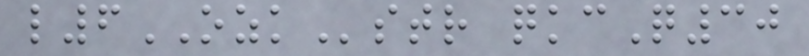l6OZKstr qkcQ30
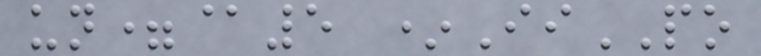un=@5 *IiPO
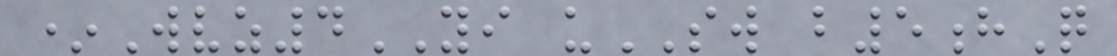*Wvz4YI uSW b5hQ
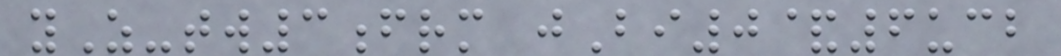yZ-tw3frm jBi0&6ucb
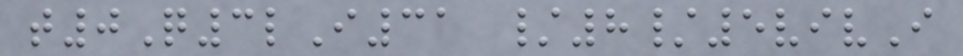t0Q3lI31 /8/5vivI
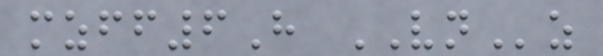mzff6H VNz
